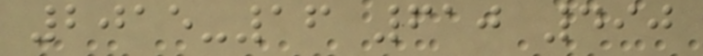2015-16 610 490
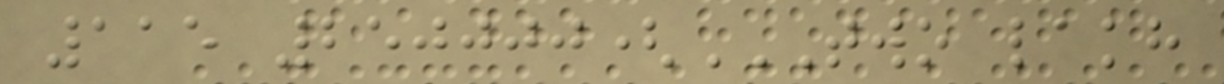115 250000(TWO LAKH
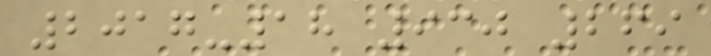2017-18 930 269
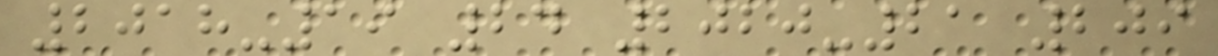2018-19 24 2020-21 209
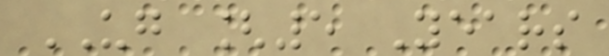UG [5 Years
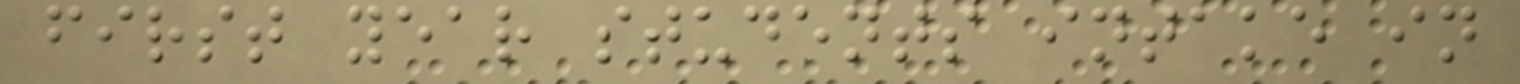first year students intake in
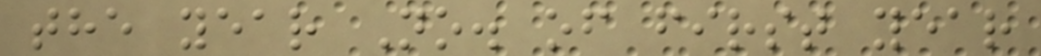the year No. of first year
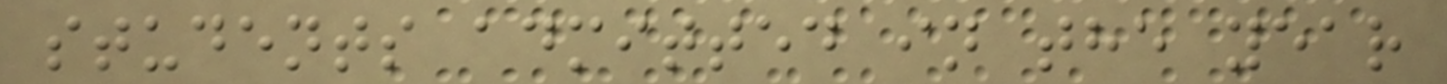students admitted in the year
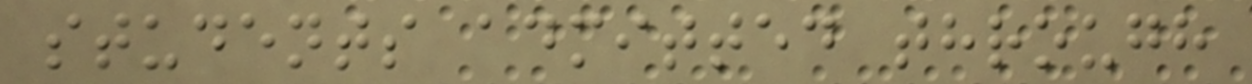students admitted through
